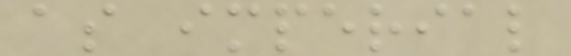as imperial
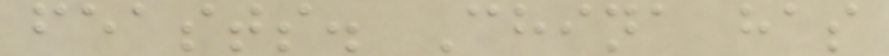feasts. China has
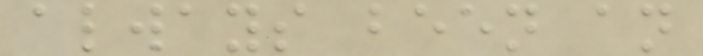always been an
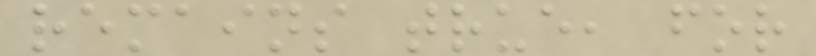remains true, for
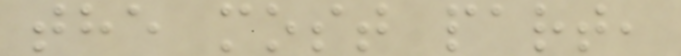the most part,
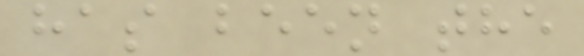has been the
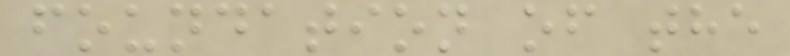foundation of the
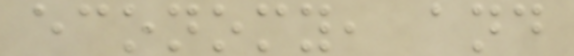economy, and
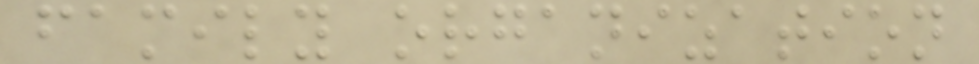family organization
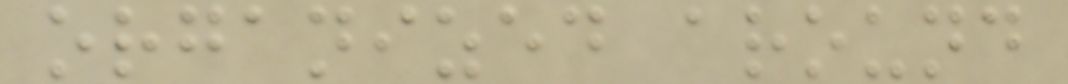organized around
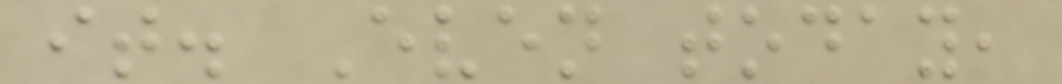it. Even today,
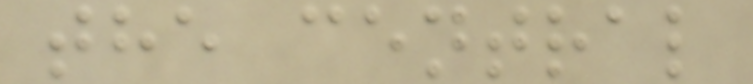the central
